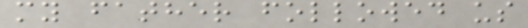my father followed us
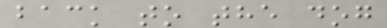back to the dog
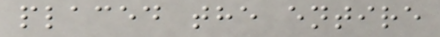placed the entire
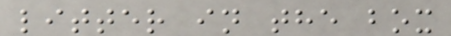litter in the box
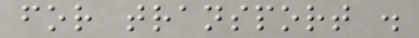for transport .
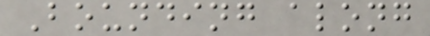Bounding along
